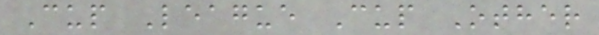Cup League Cup Other
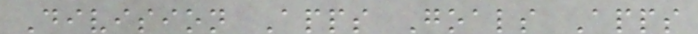Division Apps Goals Apps
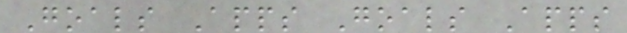Goals Apps Goals Apps
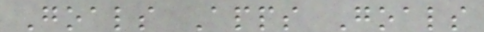Goals Apps Goals
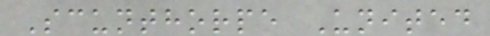Scunthorpe United
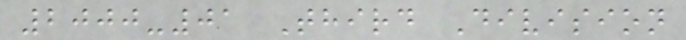2000-01 Third Division
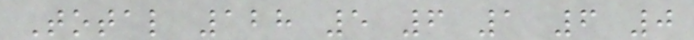Total 128 5 6 1 6 0
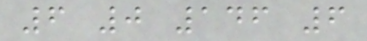6 0 146 6
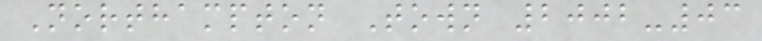Northampton Town 2002-03
